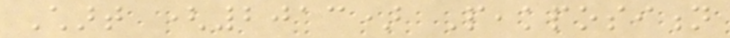Chart (2013) Peakposition
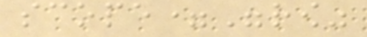scope="row"
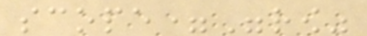scope="row"
